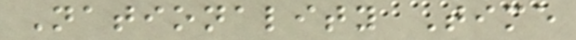Nationality Time
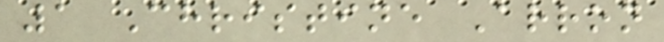1 Christine Arron
